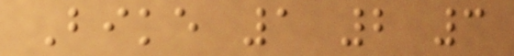Bike 1 2 3
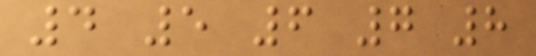4 5 6 7 8
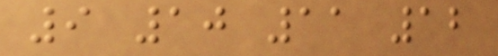9 10 11 12
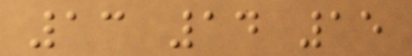13 14 15
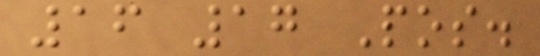16 17 Pos.
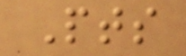Pts
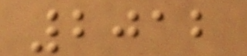2012
